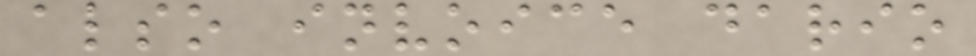also invoice dario
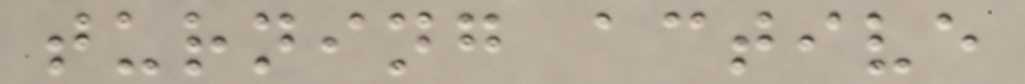turning active
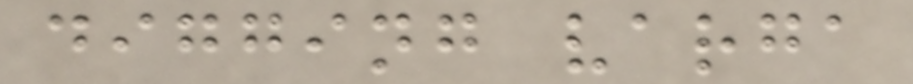digging varga
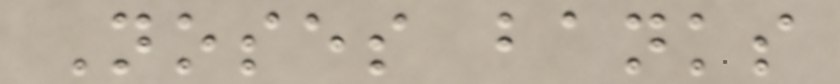Noses banks
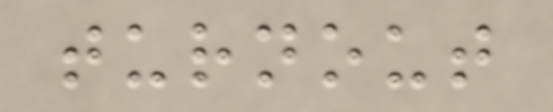turnout
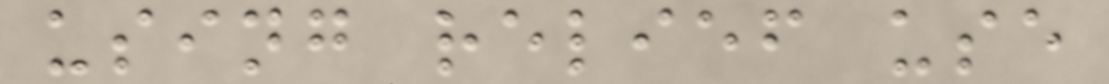using relief use
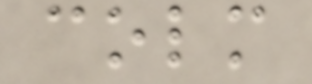colm
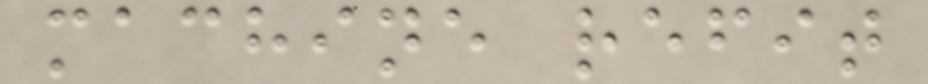machine refit
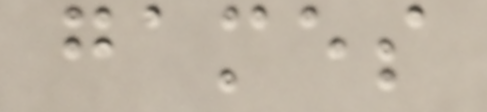games
